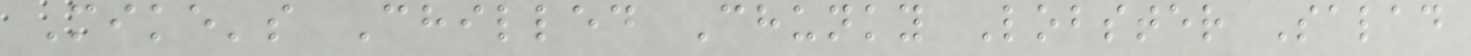Mike's Chilled Chunky Lobster Salad
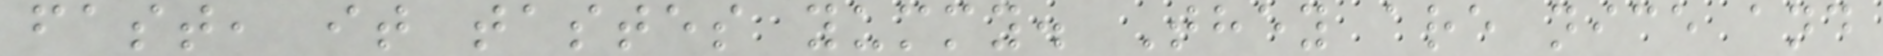fast, it tastes yummy. They are nice and
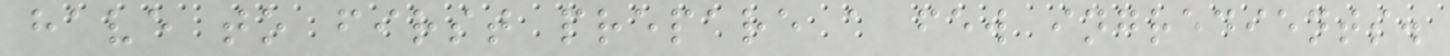have to first prepare a few ingredients.
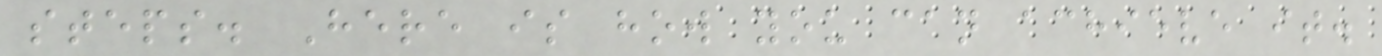steps. Here is how you can achieve it.
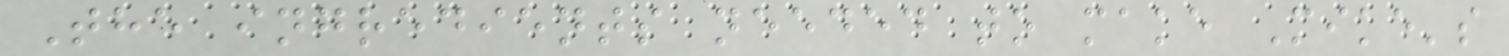The ingredients needed to make Mike's
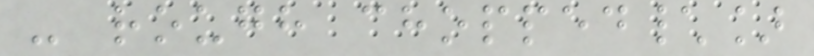- rough chopped\]
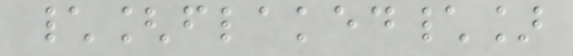\[flaked\]
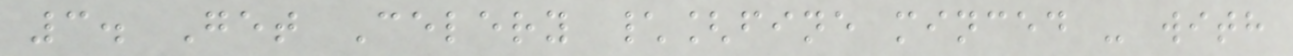3. Get Celery \[fine minced - with
